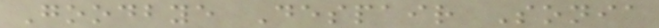Goodbye Despair Sonia
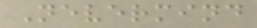Nevermind
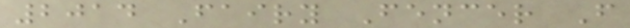2014 Fairy Fencer F
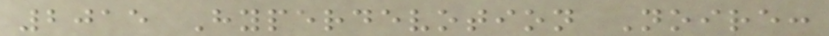2015 Hyperdevotion Noire:
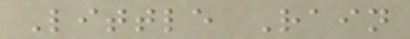Little Rain
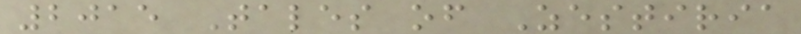2015 Tales of Zestiria
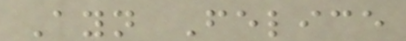Ayn Felice
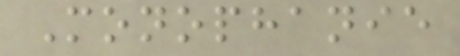Monophanie
